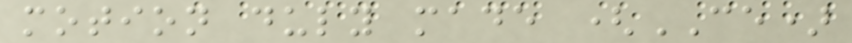motion duly made (CE)
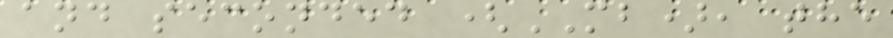and seconded (MB), the
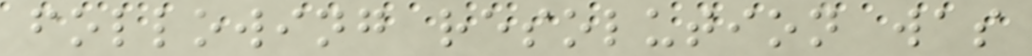following resolution was
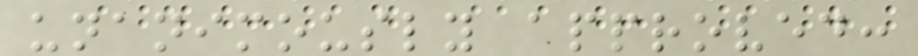unanimously approved:
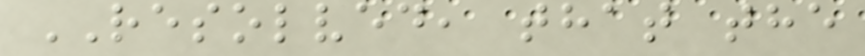RESOLVED, that the
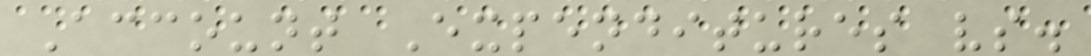Account Expenditures vs.
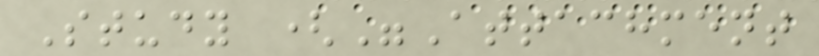Study ("Attachment
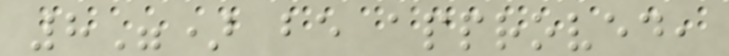8") be approved,
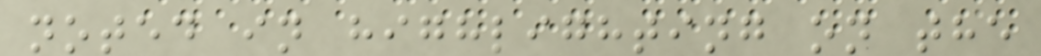noted in highlighting on the
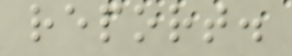report.
